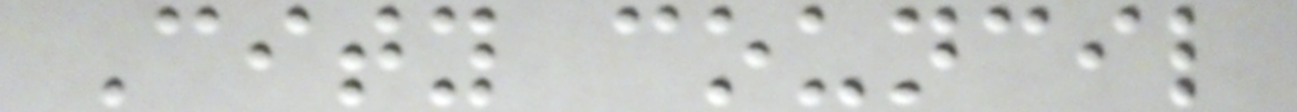City council
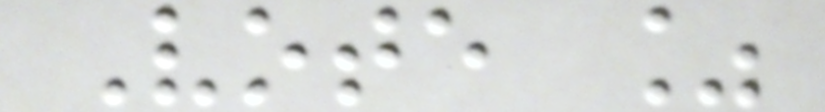Vote %
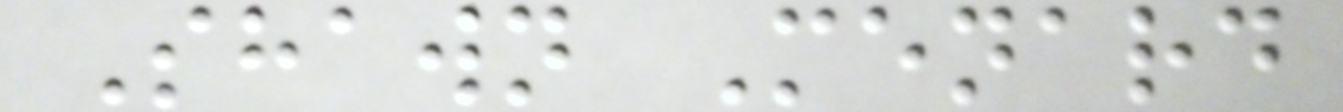Shawn Menard
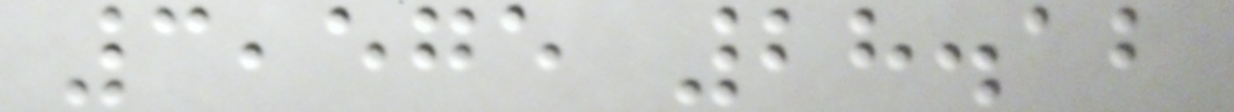3,575 28.12
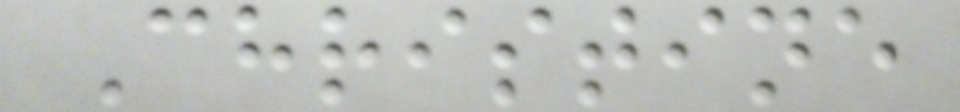Christine
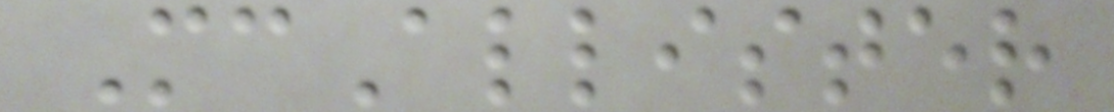McAllister
